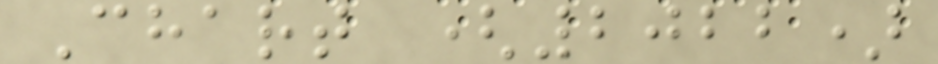Chart (2022)
